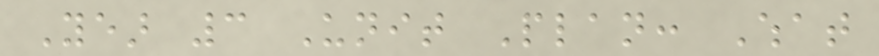Year 3 Unit Plan: What
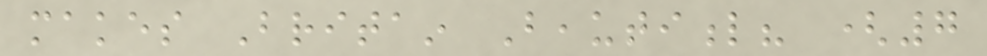makes Britain Beautiful? (7
